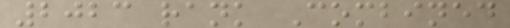2023 rank Combined
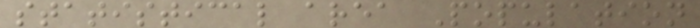statistical area Population
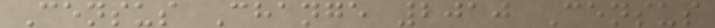Census Change 2010 Census
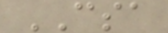CSA
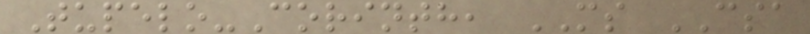Tupelo-Corinth, MS CSA
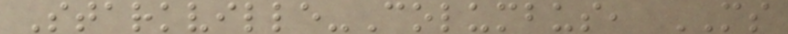Starkville-Columbus, MS
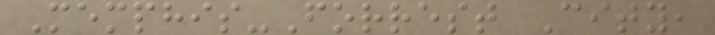Memphis-Forrest City,
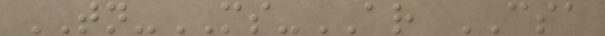TN-MS-AR CSA
